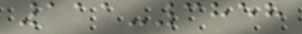111-3858
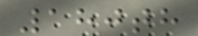180th
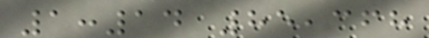1:14 85,368
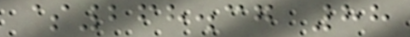$268.37 88
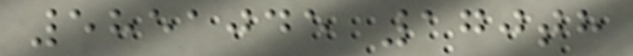5851045 170th
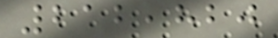212,820
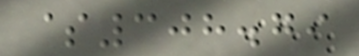$308.79
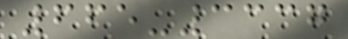665-3337
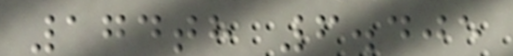174th 6.405
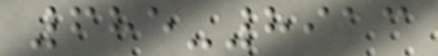685-8913
